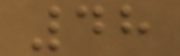48
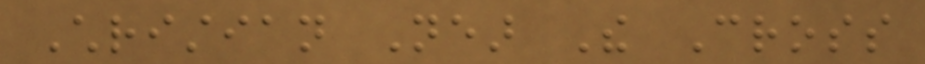Christian Near The Cross
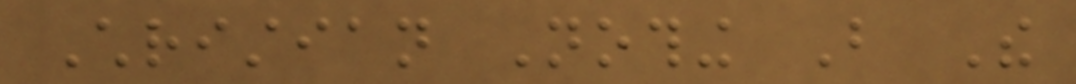Christian Nothing But The
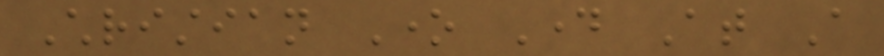Christian One Day At A
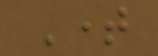Time
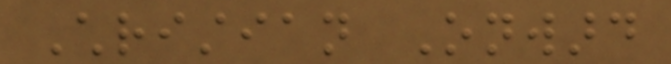Christian Onward
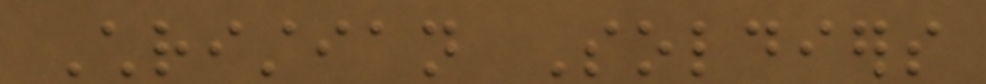Christian Soldiers
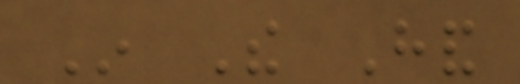In The Hand
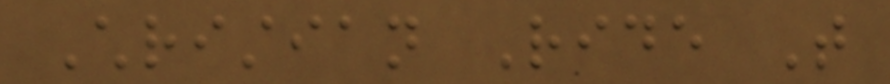Christian Ride That
